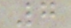7
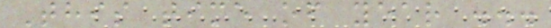This time of year ...
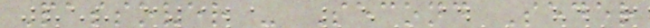Passover - Second Seder
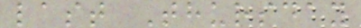last Thursday
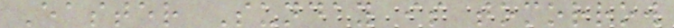Easter Sunday is tomorrow
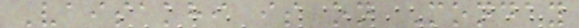Vaisakhi is on Monday
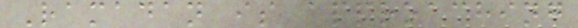Ramadan is approaching
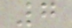7
